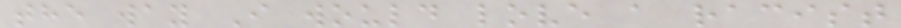the way I would love a racist
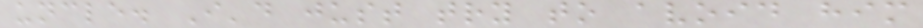uncle. I'd just try to avoid him
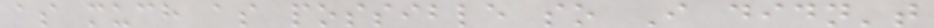as much as possible so I didn't
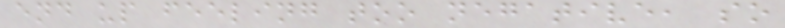end up feeling too negative, so
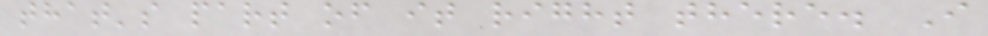that's part of it right there. I
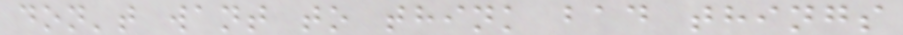don't want to think bad things
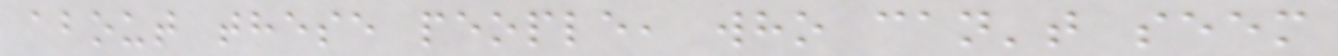about these people, who can't seem
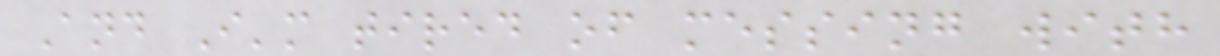And I'm tired of messing with
